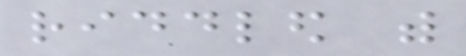riddled with
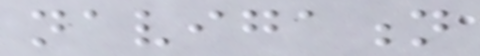navigation
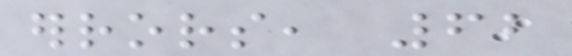errors, 62
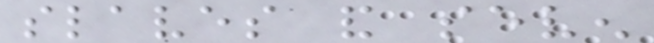slaves and seven
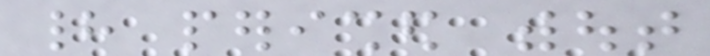had perished without
